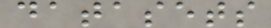datasets
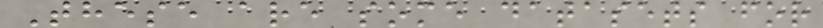These are some datasets for
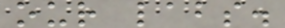our labs.
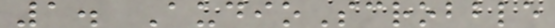1. AudioScrobble
